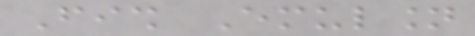Fish Emulsion
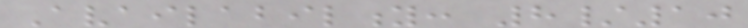Availability: 8/10
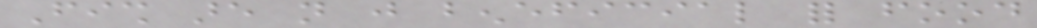Fish are not just beneficial for food
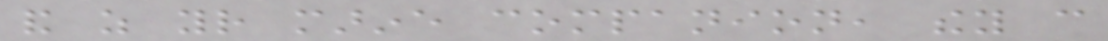and as your marine companion, they can
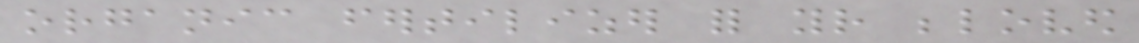organic fertilizer for your beloved
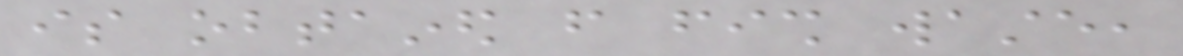is obtained from fish waste,
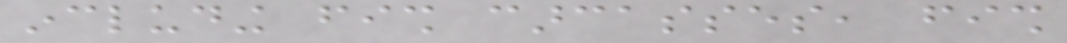including fish carcasses, fish
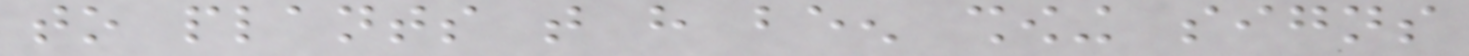to plants that have been showing signs
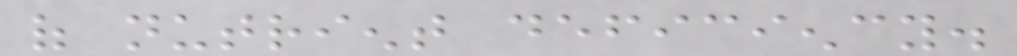of nutrient deficiency.
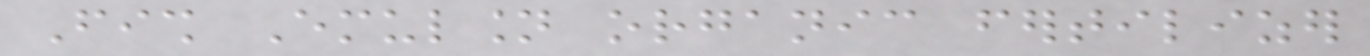Fish Emulsion organic fertilizer
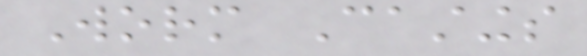Worm Castings
